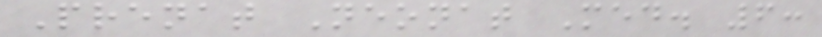Prenat Neonat Med. 6:
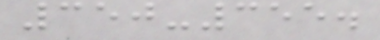350-355.
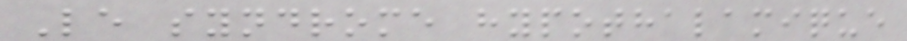Le syndrome hypothalamique
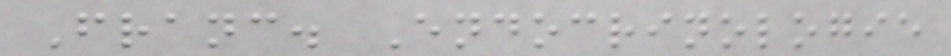Franc. Endocrinologie
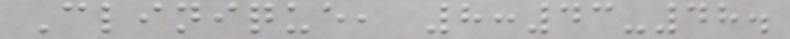Clinique, 8:43-48.
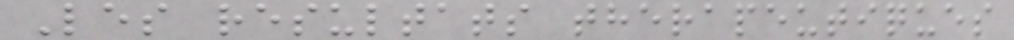Les resultats therapeutiques
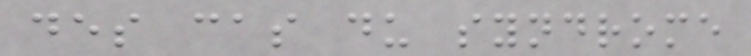des cas du syndrome
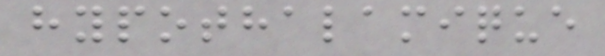hypothalamique
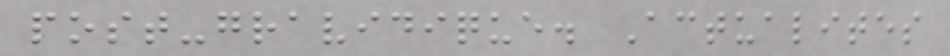post-gravidique. Actualites
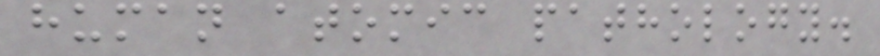human atomic pathology.
